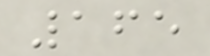165
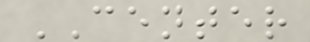CENTER
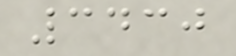3430
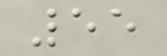55
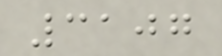3107
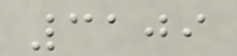3109
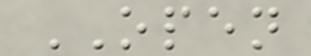OPEN
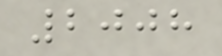2008
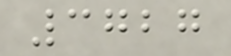3727
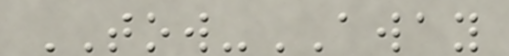TOW-AWAY
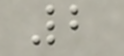2
